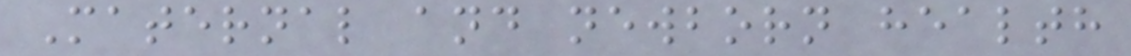Maternal and newborn health
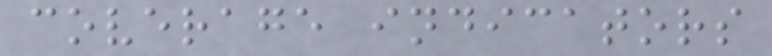coverage indicators
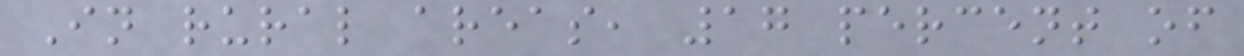In rural areas, 17 percent of
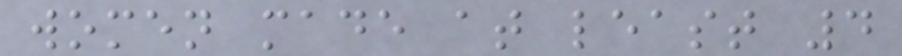women made at least 4
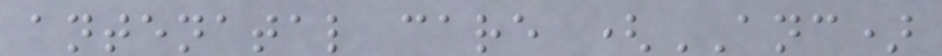antenatal care (ANC)
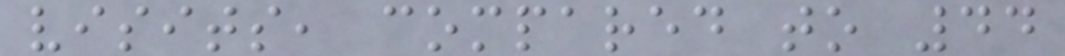visits, compared to 44
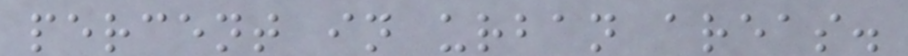percent in urban areas.
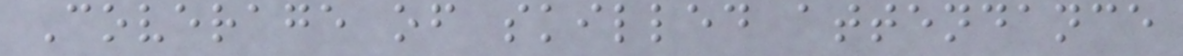Coverage of skilled attendance
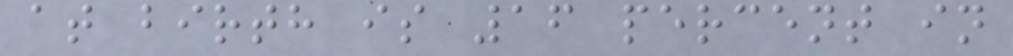at birth is 16 percent in
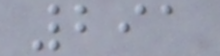291
